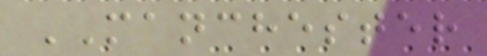MANCHESTER
